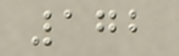172
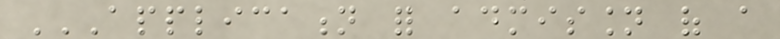APPLICATION FOR ADMISSION OF A
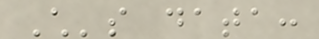Child's data:
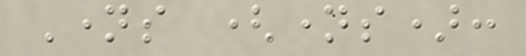Names (names):
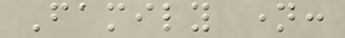Family name:
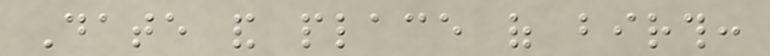Date and place of birth:
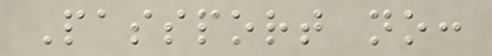Passport no:
